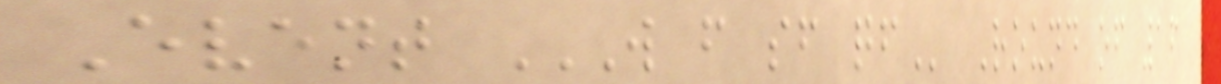Event W F SF QF Round of 16
